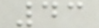43
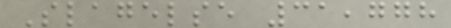Slagelse 31,778
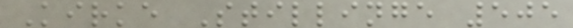Kirke Stillinge 505
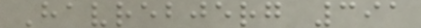Havrebjerg 391
